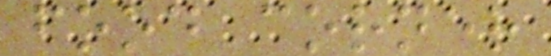food corner
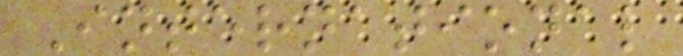International
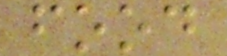food
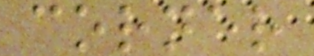corner
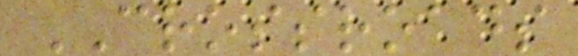CROSSROADS
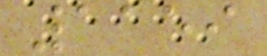1159
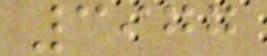3977
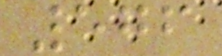576
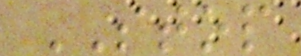STOP
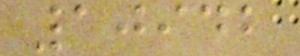10942
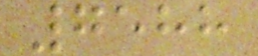7588
